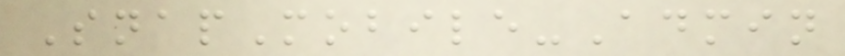SnapMobile-Admin
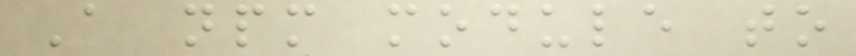A npm module to
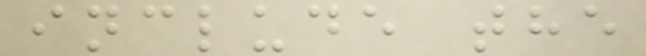include the
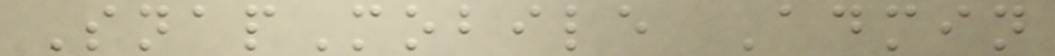SnapMobile Admin
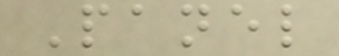Panel
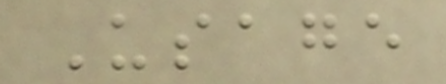Usage
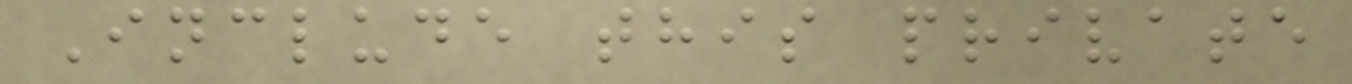Include this private
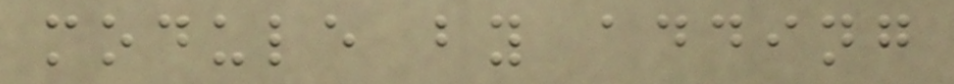module by adding
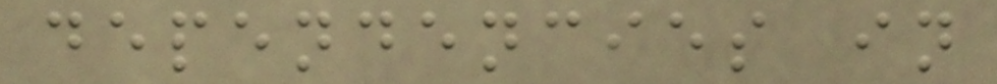dependencies in
